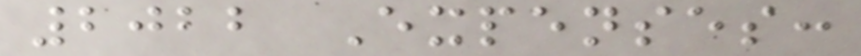2022 Expenses:
